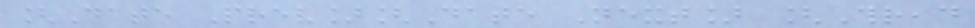[Date Prev][Date Next] [Thread
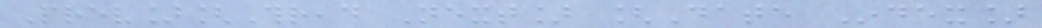Prev][Thread Next] [Date Index]
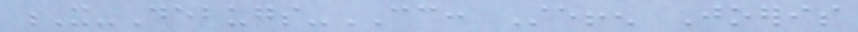X-Debugs-CC: Steffen Joeris
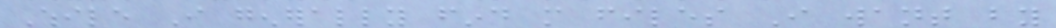While I generally find more files I want by
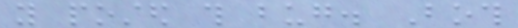you posted this bug. Both
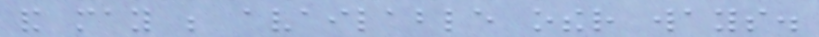and may be available other ways.
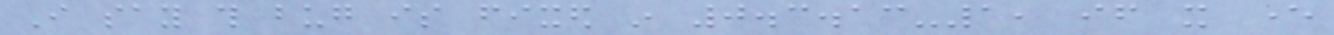I say this bug is fixed in 0.3.13-1, if it ever
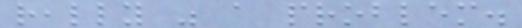really was a problem.
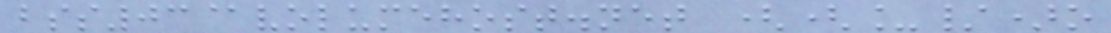bss03@volumehost.net ((_/)o
